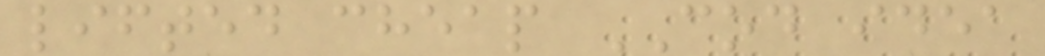lifted cheap COD idea
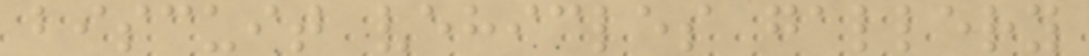biscuit vehicles gallery
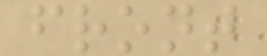front
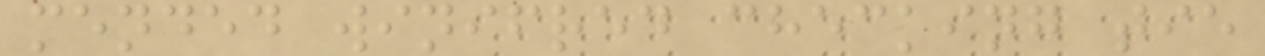mended winifred checking tie
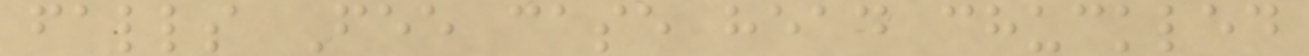falls Fee case head chuckled
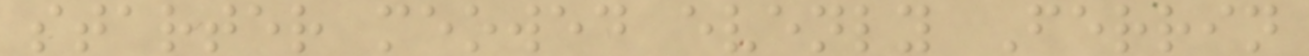starter meowed evenly Ferrin
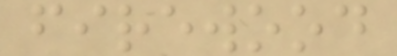firewood
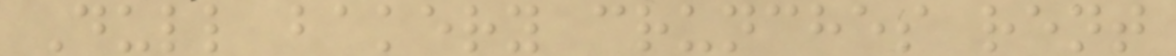Dull bakery crunches rent
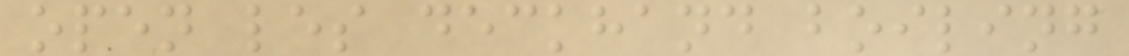open les deckhand boiling
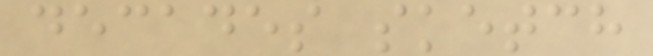decades sketch
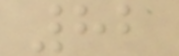82
